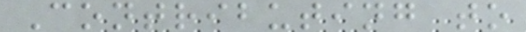Contributing to
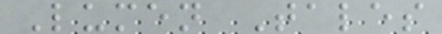Lumen Tales
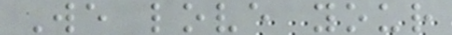We love your
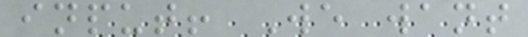input! We want
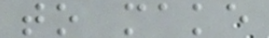to make
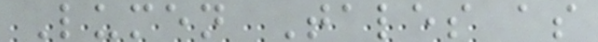Lumen Tales as
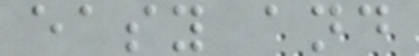easy and
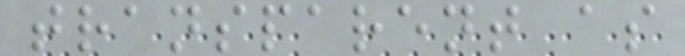transparent as
